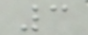3
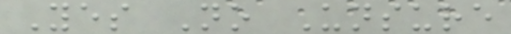Yes No Unsure
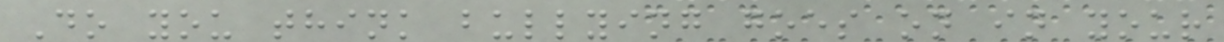Do you think bullying goes on in your
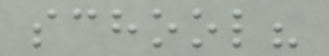school?
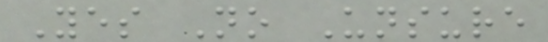Yes No Unsure
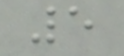5
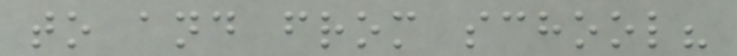to and from school?
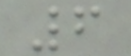6
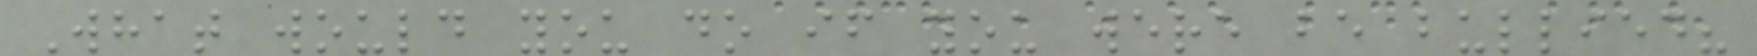What would you do if you were be bullied?
